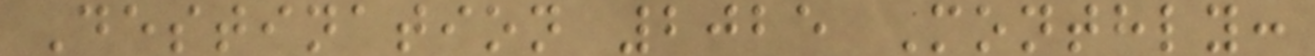Destination 2025 Monthly:
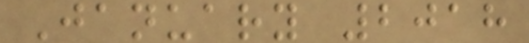January 2018
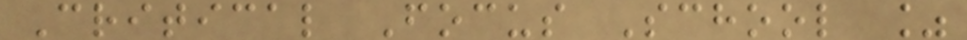Critical Focus School %
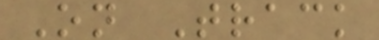On Track
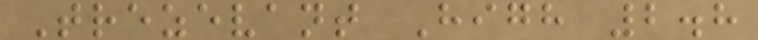Trezevant High 2.8
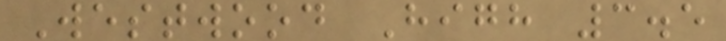Westwood High 3.5
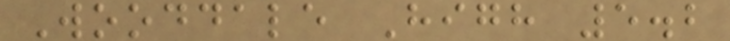Wooddale High 5.2
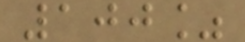100%
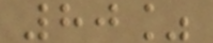80%
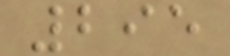295
